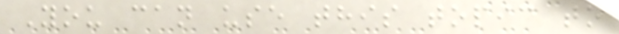You can use this topic to
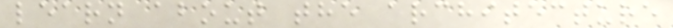learn about the architecture
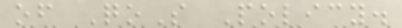of QoS Policy.
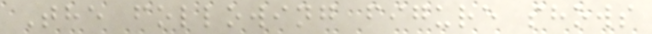The following figure shows
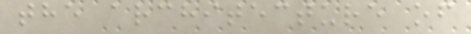the architecture of
